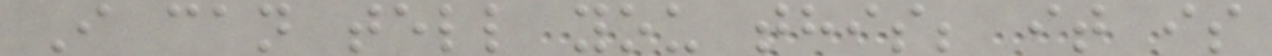I can tell you this; it is
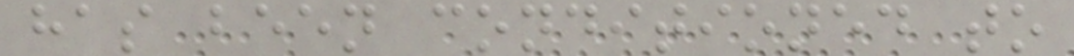has been conditioned to
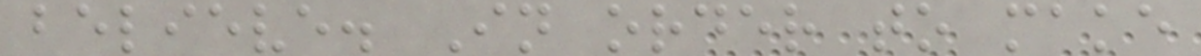believe. In order to make
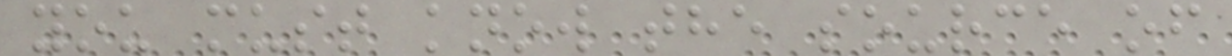you must know the source of
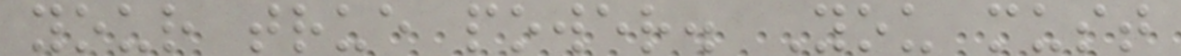your true power. You must
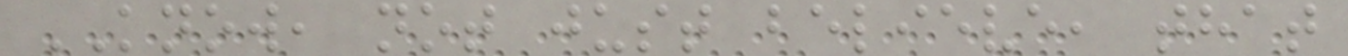KNOW, not just believe, that
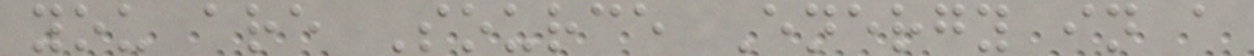you are Source Energy in a
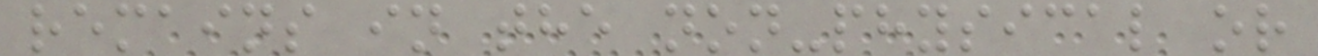remains in the non-physical or
